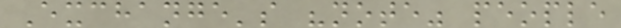Exchange's "note" people
